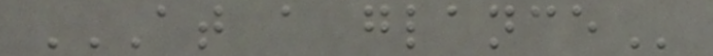AT A GLANCE
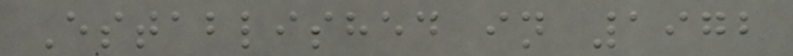Established in 1972
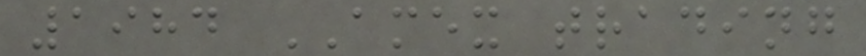1984 AMEX trading
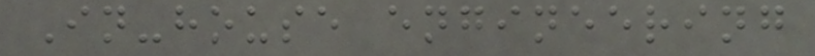In-house engineering
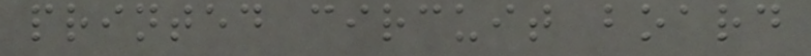printed circuit board
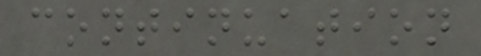continuation
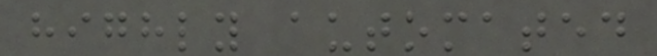highly automated
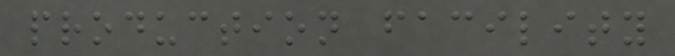production facility
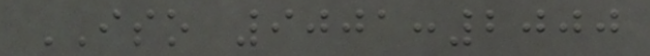ISO 9001:2000
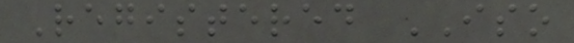Registered ISO
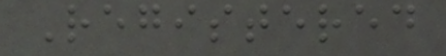Registered
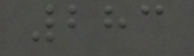283
